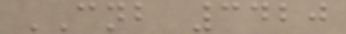CNB 3420
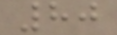80
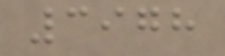3978
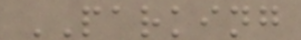PARKING
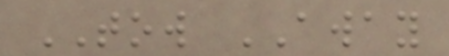TOW AWAY
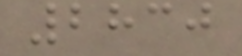2830
